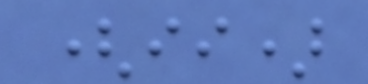(ii)
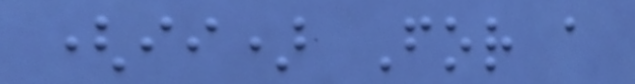(ii) For a
